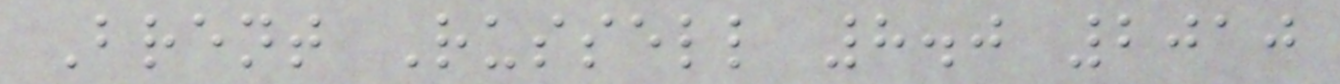Brent Russell 8.0 2010
